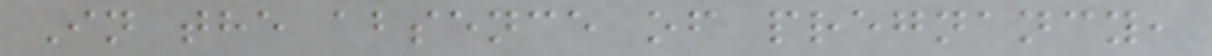In the absence of pregnancy,
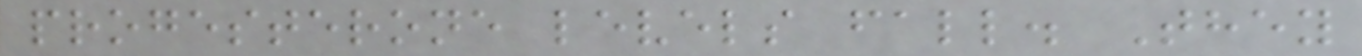progesterone levels fall. They
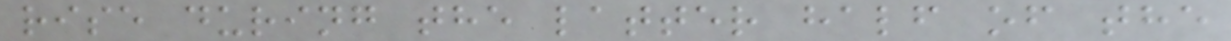rise during the latter half of the
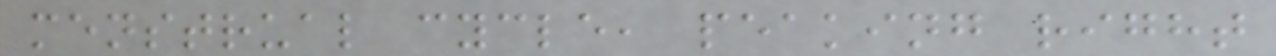menstrual cycle, peaking right
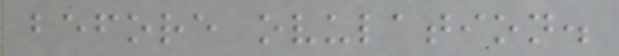before ovulation.
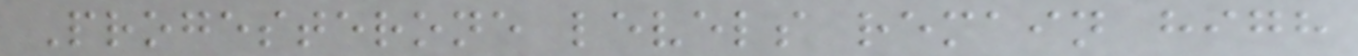Progesterone levels remain high
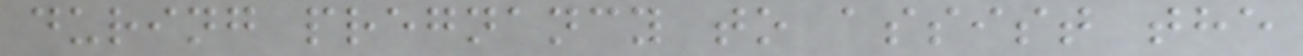during pregnancy to assist the
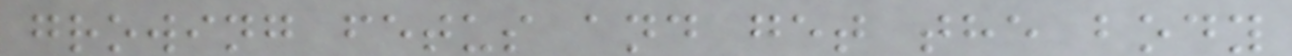growing fetus and get the body
